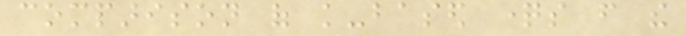comparison of knowledge-based questions from the
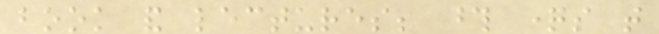book and lectures; those questions that
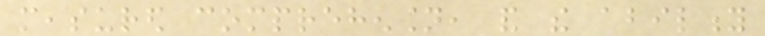measured comprehension, and the ability
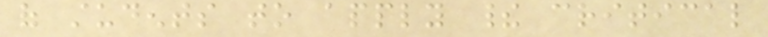of students to apply their critical
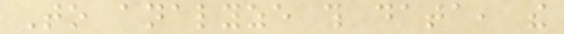To analyze this data, the
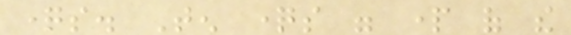questions. Ten questions were part of the
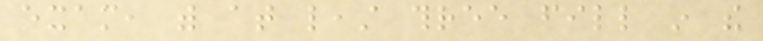exam, with at least three fill in the
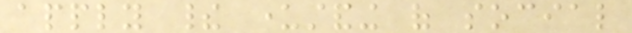apply their understanding of social
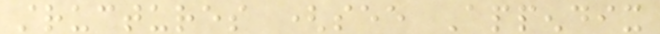structures (see Appendix
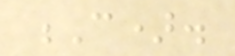C).
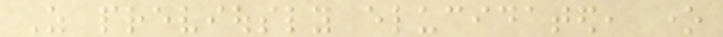As previously elucidated, one
